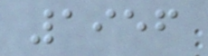1956
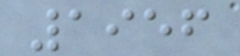1956
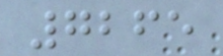7265
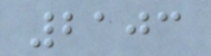2103
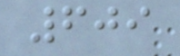609
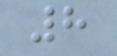8
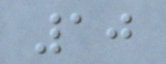10
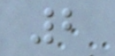2
